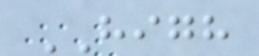HIGH
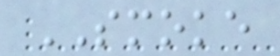SMOKE
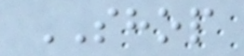SHOP
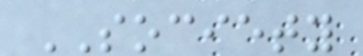SOCIETY
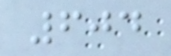604
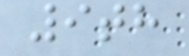9th
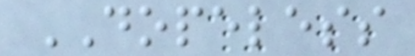DOPELESS
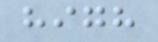high
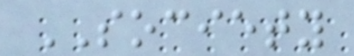SOCIETY
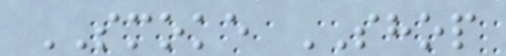SMOKE SHOP
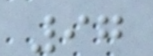97
